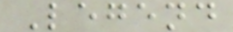Legend
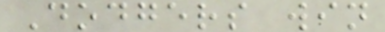Dodgers win
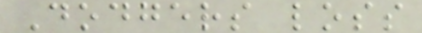Dodgers loss
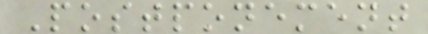Postponement
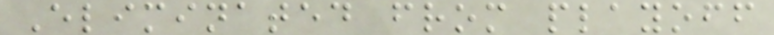Eliminated from playoff
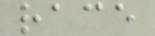race
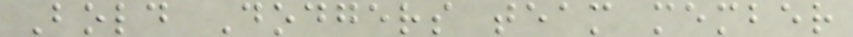Bold Dodgers team member
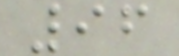96
